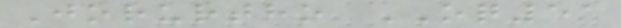Jorurtho OQ51
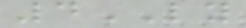4LY
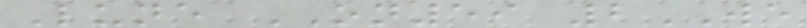Lune ON59 2WE
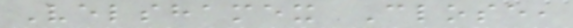Velshamex Close,
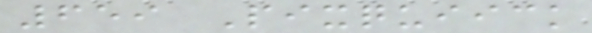659 Pixquiick
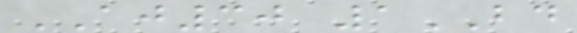AJ30 1BD
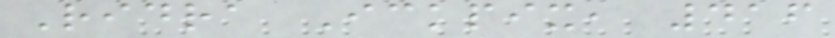Ridra Ickpix, 416
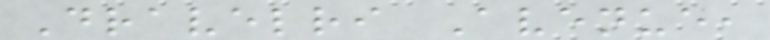Dravelri Avenue,
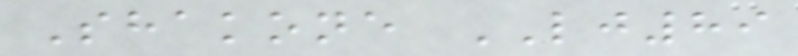Shakone LJ89
